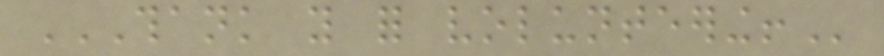THANK YOU FOR VOLUNTEERING!
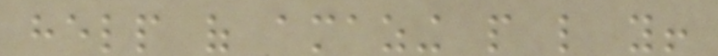help of amazing people like you!
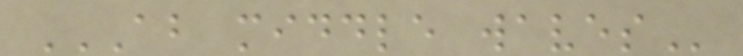ABOUT MIDDLE WAVES
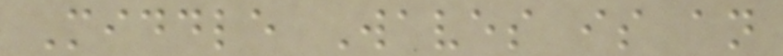Middle Waves is an
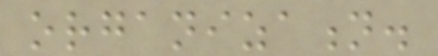organization.
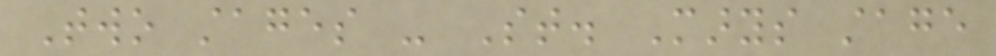Two stages - St. Marys stage
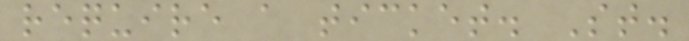require a ticket. St.
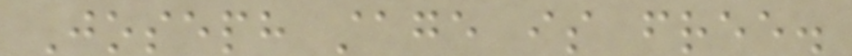Joseph stage is free.
